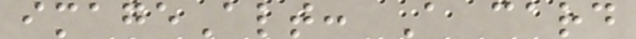imageAlt: A card
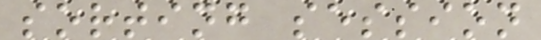sorting session
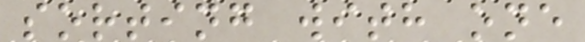sorting with one
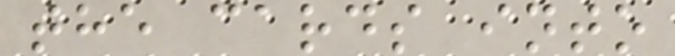the cards into
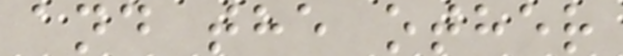and the other
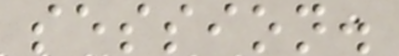session.
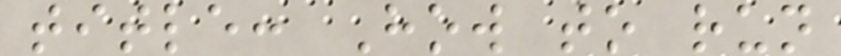title: How to run
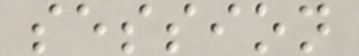session
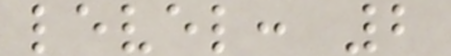level: 2
